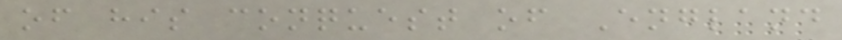of his conquest of England
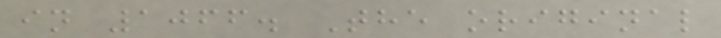in 1066. The original
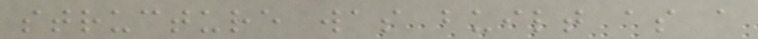structure was built as a
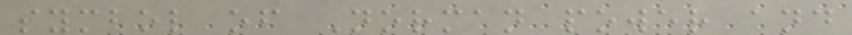symbol of Norman power and
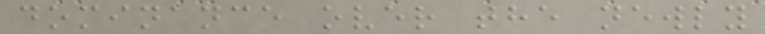dominance over the newly
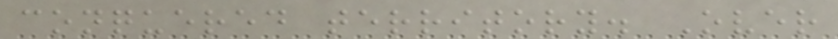conquered territory. Over
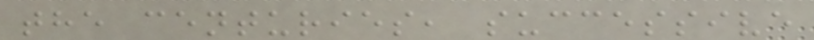the centuries, successive
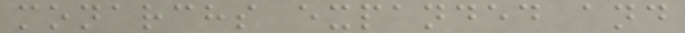monarchs expanded and
